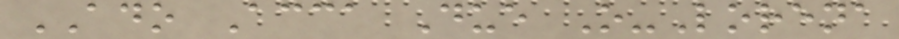ADO Acca Due O-Lorena
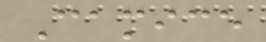Camice
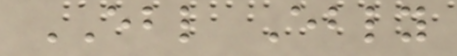EBL Ebly
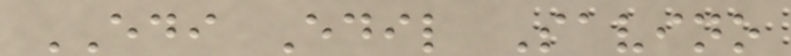EDI Edil Savino
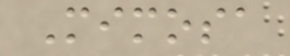Mimosa
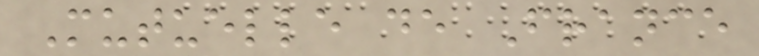Mutuelle de France
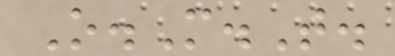O.M.T.
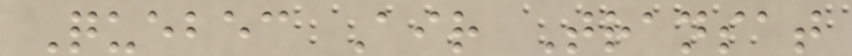Quebec Air Transat
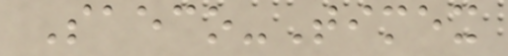Saeco-Timex
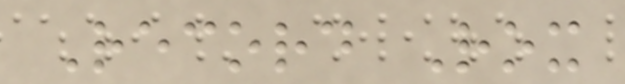Record Rox
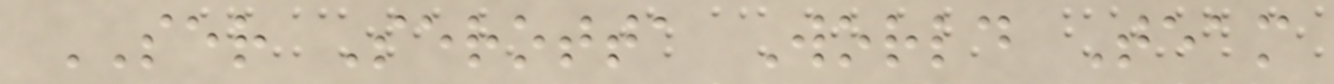SER Serotta World Team
